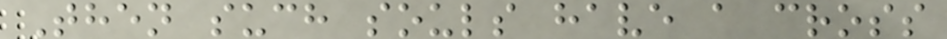Then such souls have a cross
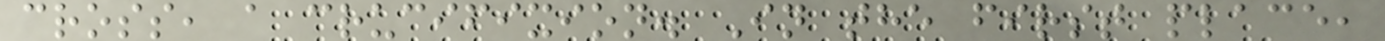cross, a crucifixion. In the first place,
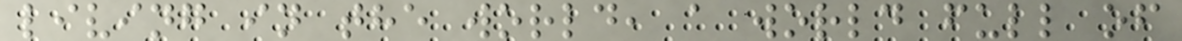living in the world, a world full of
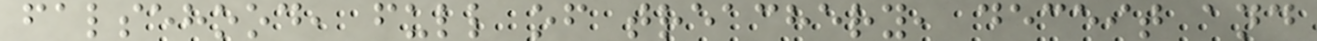falsehood, full of treachery, deceit and
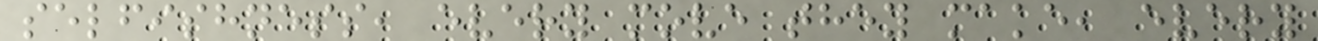selfishness, every move they make, every
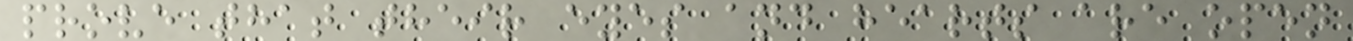prove that their eyes and hearts are open
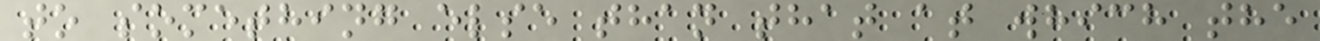to something else than that at which the
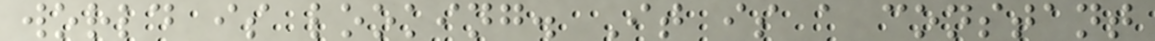world is looking. It is a constant
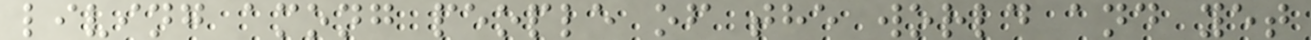living among people of the world and yet
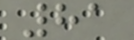81
